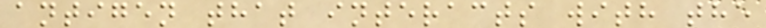antigen that interacts with the
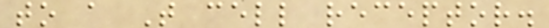to a T cell receptor.
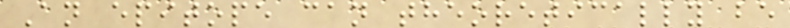An epitope can theoretically be
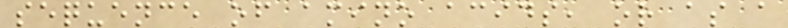sequence of amino acids, or as a
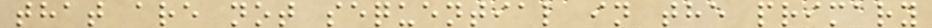that are not sequential in the primary
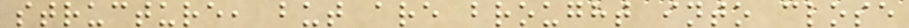structure, but are brought into close
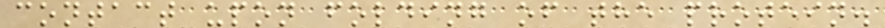contact upon folding of the protein.
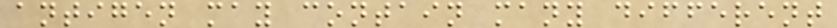antigen may contain many different
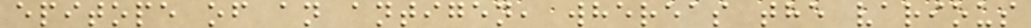epitope of an antigen, whereas the various
